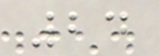24
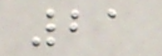21
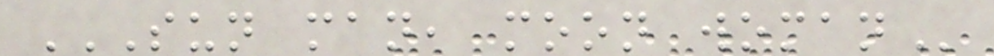SUN MAN, MOON WOMAN
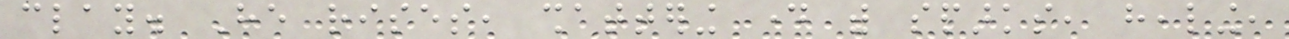clay. He rises, shattering day with sparks, healing,
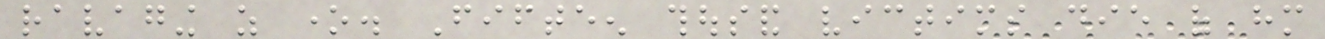ravaging as one. Fifteen thousand victims die of him
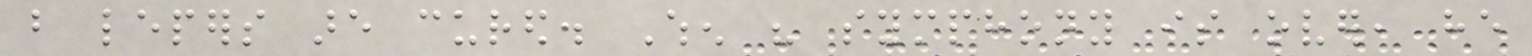but lepers are cured. When his symphony is over, he
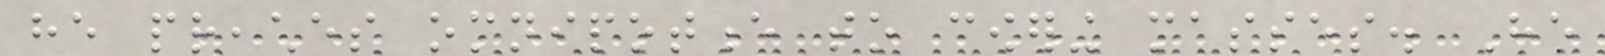he preaches omnipotence to cowering masses. He
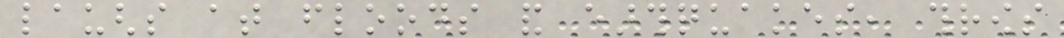laughs at floods and earthquakes, throws
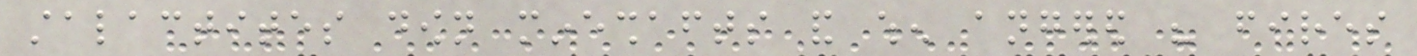stalactites down mineshafts and when angered his fires
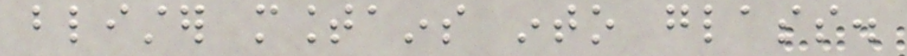blister mountains into glass.
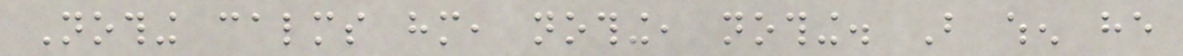Nothing calms him, nothing, nothing. But when he
